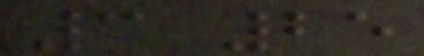3 25
